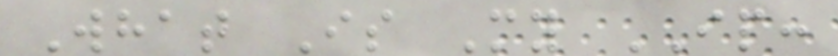What Is My IP:
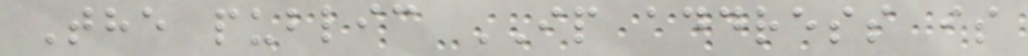The public IP address is
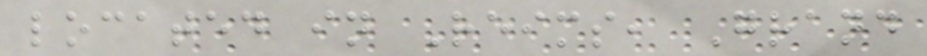located in Reims, Grand
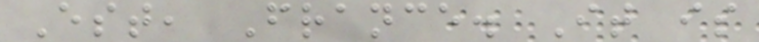Est, France. It is
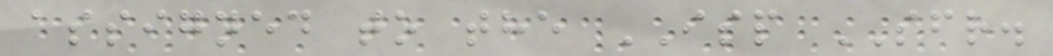assigned to the ISP SFR.
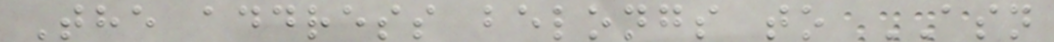The address belongs to ASN
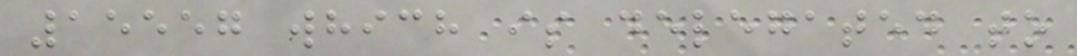15557 which is delegated to
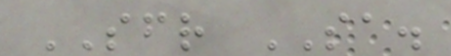SFR SA.
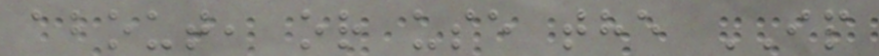about, or use the IP
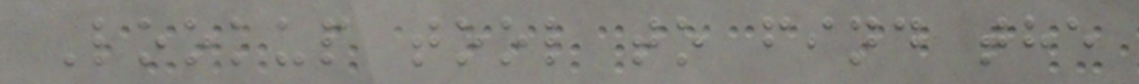Lookup tool to find the
